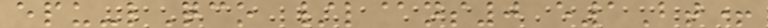epu-lQco /l@ns0 e1Bt+
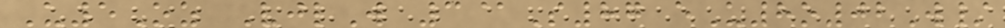U5Oz VjlW 3@S87 eU8o02W/
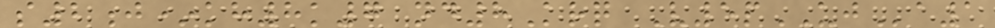s2j*kh8k7 nd8Krq V5pUJa1
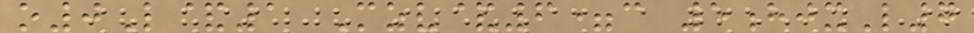o0L&1 Mzv&6=c 5hjxL7
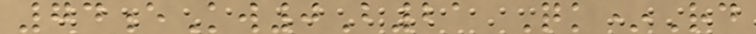74eKw0B21 Qk*Rd
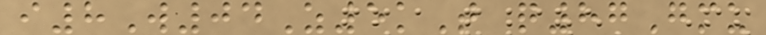i8W04Z5kT q87Gmu
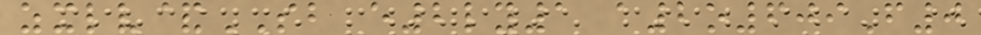zxlv&SB e2ly1 a2o609F0
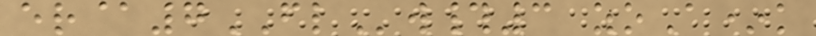er@7FLw#3 zoA*k
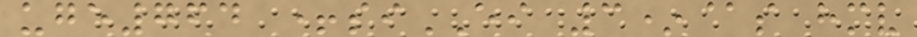uge764 +siEI 3*@s hmv
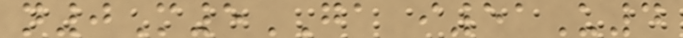n0M5GA i51U4
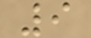9
